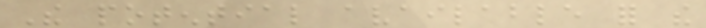The potential available for the
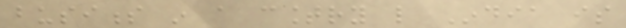business in a country like India is
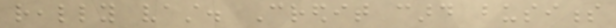really vast. Credit card business
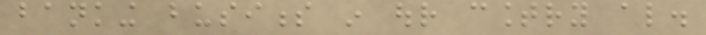banking business in our country also.
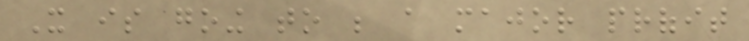It is going to be a major profit
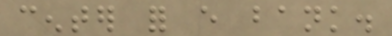center for every bank.
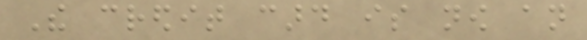The credit card is now an
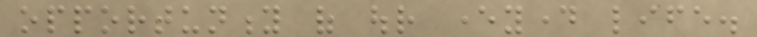opportunity of our everyday life.
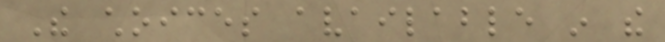The choices available in the
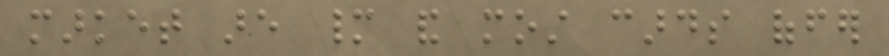market are many and most cards offer
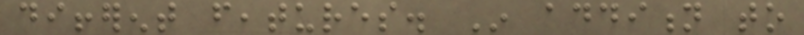different features. In addition to
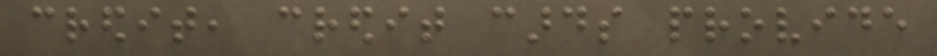credit, credit cards provide
